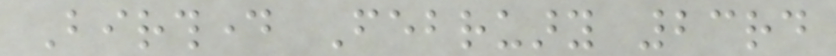Birthday February 23rd
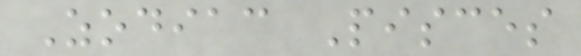Zodiac Pisces
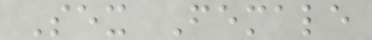Sex Female
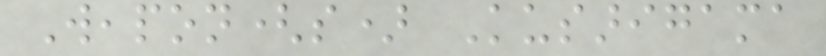Weapon(s) Kusarigama
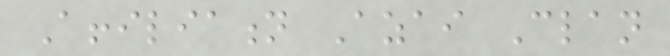Affiliation Azai Clan
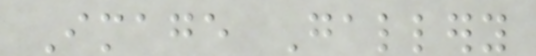Image Gallery
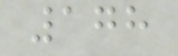178
